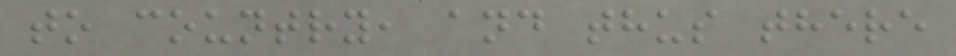to country, and thus there
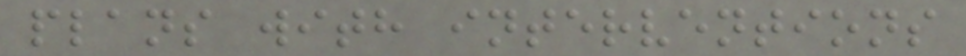plans with interventions
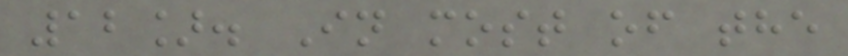12]. In most of the
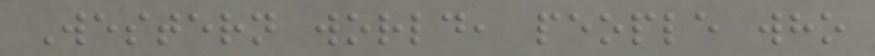Western world, people who
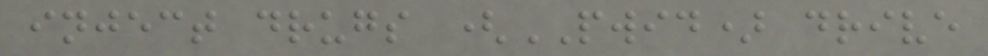inject drugs (PWID) drive
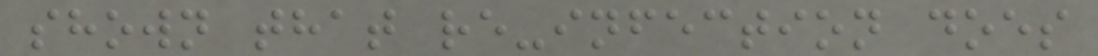shown that re-infection does
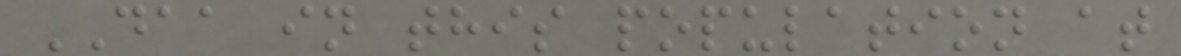DAA in this population at
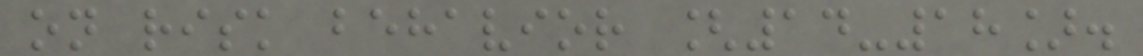on risk behavior [14-18].
